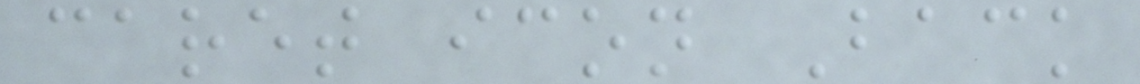caret icon Back
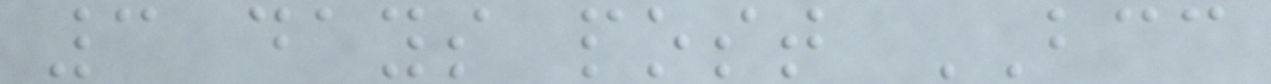3 days post BCC
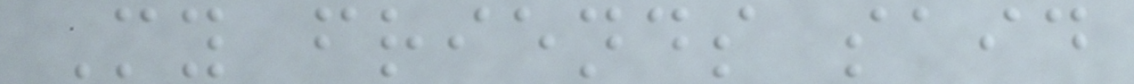My friends said
